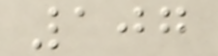107
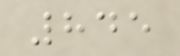845
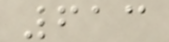613
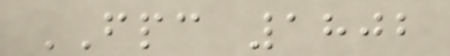FPC 1802
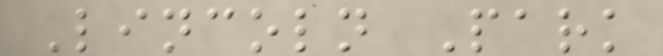Lincoln Park
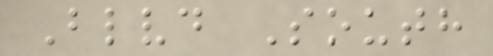Blvd South
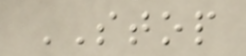STOP
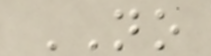NO
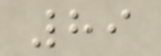89
